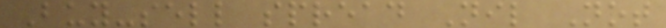Buy-sell spread Nil Not
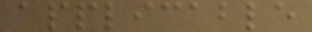applicable
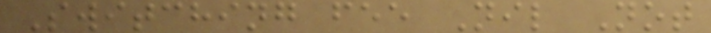Switching fee Nil Not
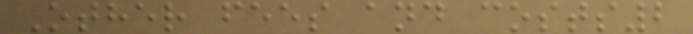Other fees and costs2
